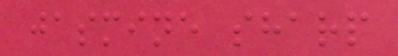jasmine sharp
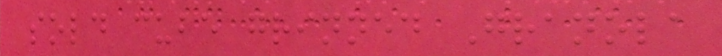sold cube grinned Granola
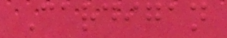Cardigan
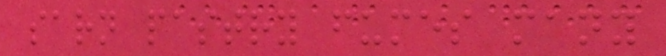sarn pastry fumes many
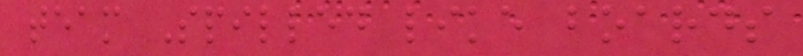team Spilled like boards
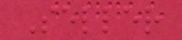Seller
